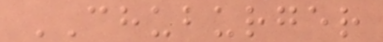CHUBURGER
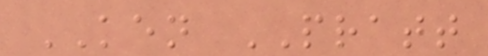KEN PRATT
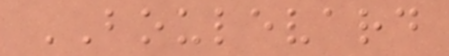BOULEVARD
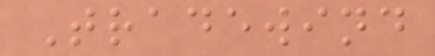Tradewind
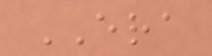ERA
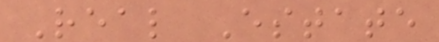Real Estate
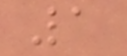1
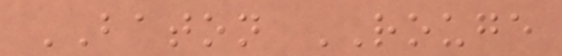BATON ROUGE
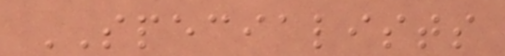SPECIALISTS
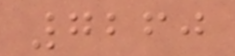7260
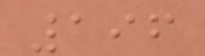196
